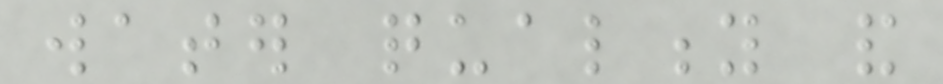water quality and
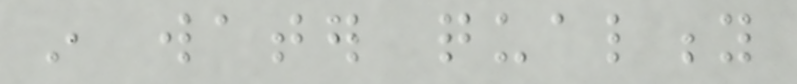in water quality
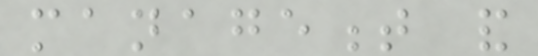management and
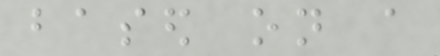based on a
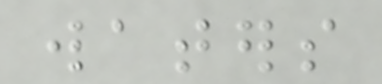waters
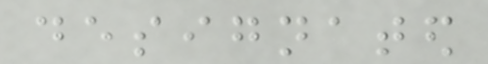designated
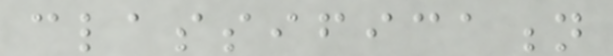classification
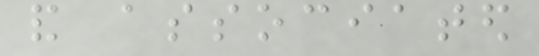and associated
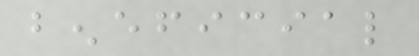beneficial
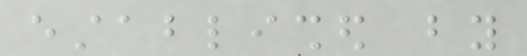established by
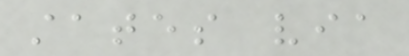states via
